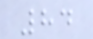84
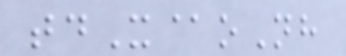tdX@oNh
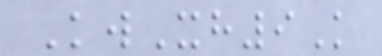KwXh9K
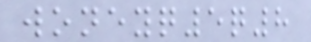woneyq5q8
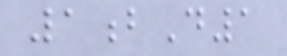1bD1
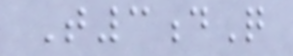T3dQ
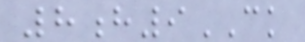8h9CK
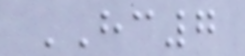HC7
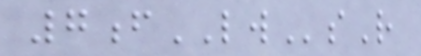7fLWsR
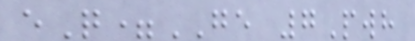eQ=GE 7Pwh
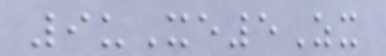9uXe5Zx
